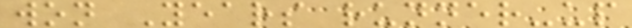won Years runner-up
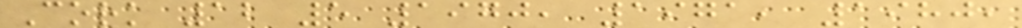Cork 12 5 1970, 1971, 1980,
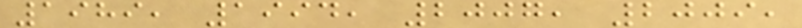1989, 1994, 2007, 2009,
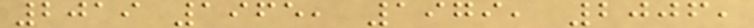2019 1965, 1979, 2006,
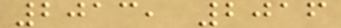2013, 2016
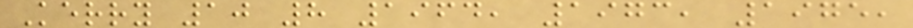Kerry 10 8 1964, 1973, 1975,
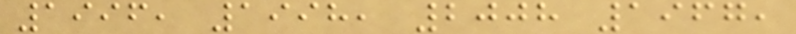1996, 1998, 2008 1967,
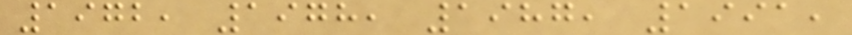1972, 1978, 1987, 1991,
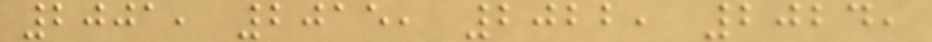2001, 2015, 2022, 2024,
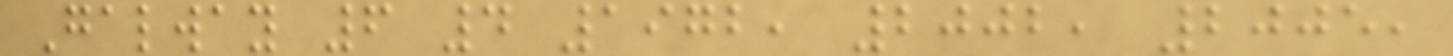Galway 6 4 1972, 2002, 2005,
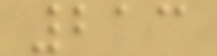213
